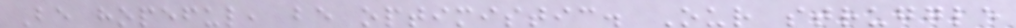Be hopeful, be optimistic. Our struggle
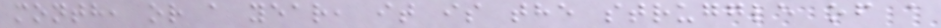month, or a year, it is the struggle of a
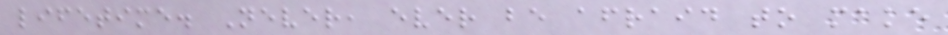lifetime. Never, ever be afraid to make
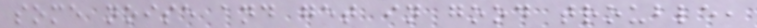some noise and get in good trouble,
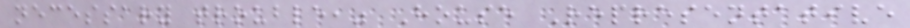necessary trouble," House Representative
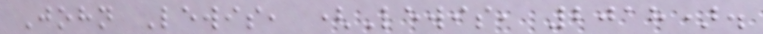John Lewis, (Lewis, 2018).
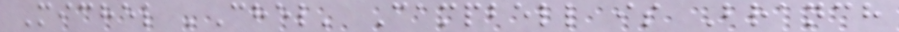Michel 'Chel' Campbell is Branch
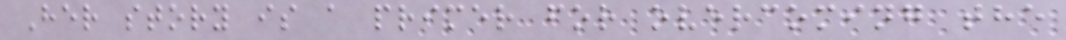Her story is a primer for overcoming the
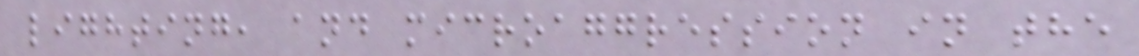lighting, and microaggression in the
